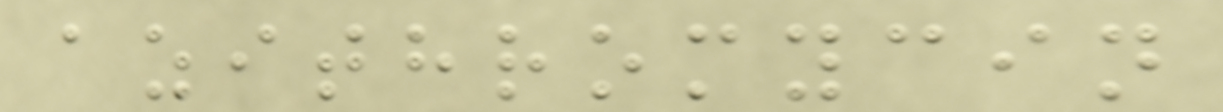azithromycin
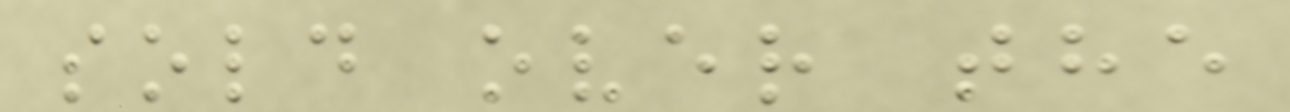sold over the
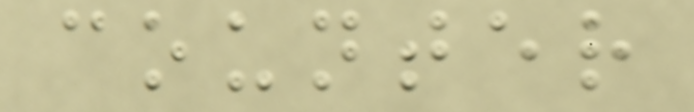counter
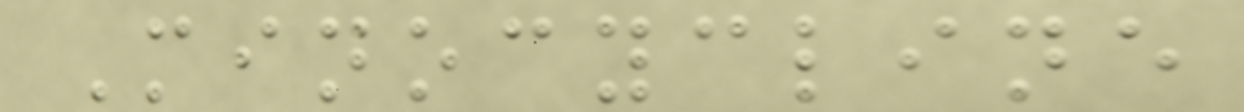Minocycline
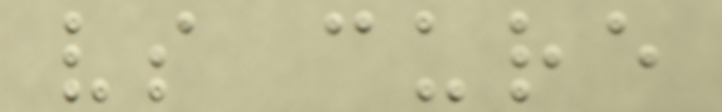vs cure
